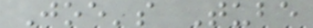Joe's Tube
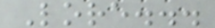Lore...
